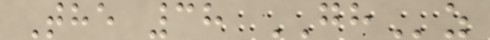The 38 GHz
